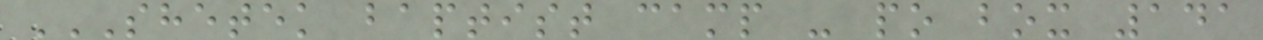SHETEK BAPTIST CAMP - PO BOX 141
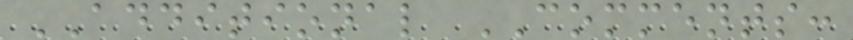ADDITIONAL COMMENTS:
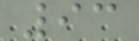93
